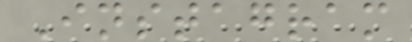Instagram
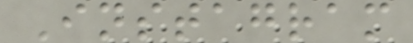Instagram
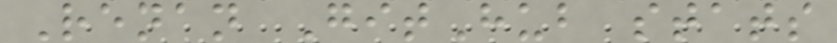Renan GitHub stats
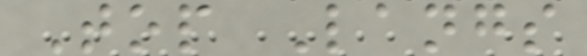Top Langs
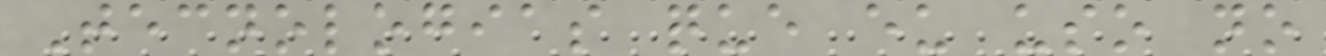Tecnologias que eu uso no
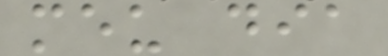meu dia
